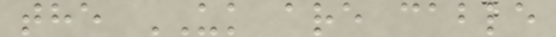the UK are cable
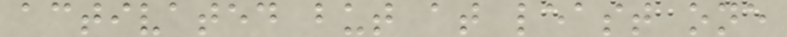activated but at least one
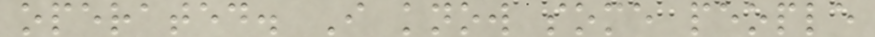operated. I know some people
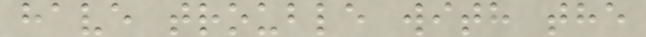have trouble with the
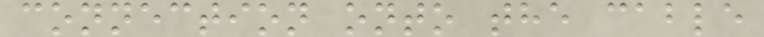connection onto the cable
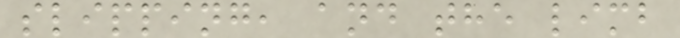slipping, and the limb
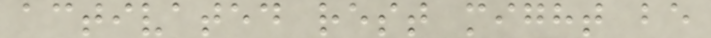activated rest might be
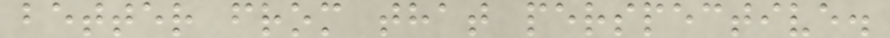better from that perspective.
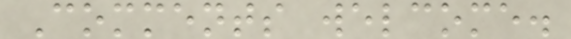Comments welcome.
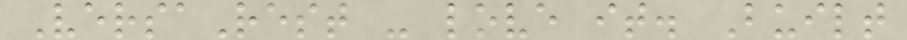VersaRest - love it. Built
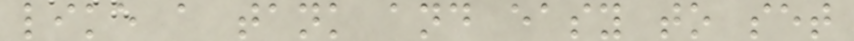like a tank and easy to set
